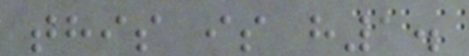this is h1.
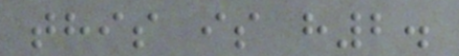this is h2.
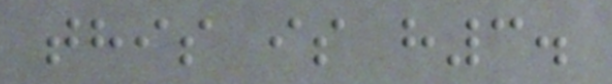this is h3.
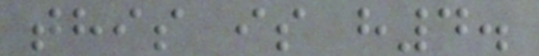this is h4.
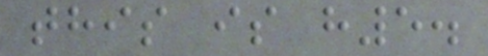this is h5.
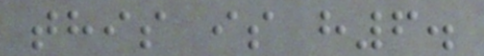this is h6.
